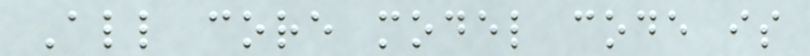All core model code is
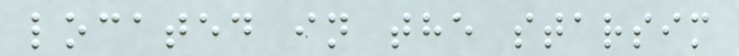located in the starsim
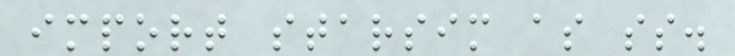import starsim as ss.
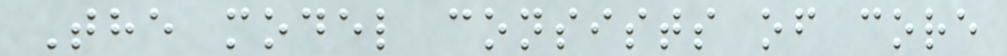The model consists of core
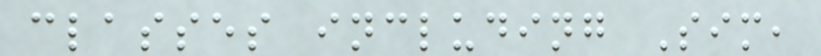classes including Sim,
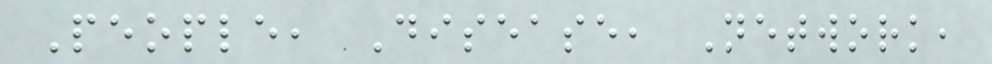People, Disease, Network,
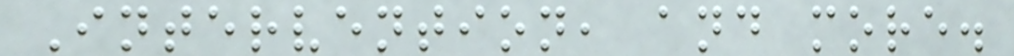Intervention, and more.
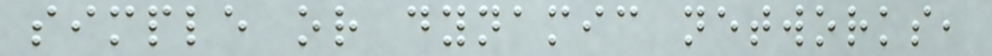simple or dynamic networks,
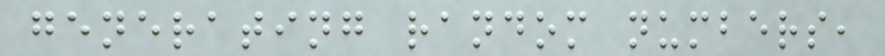generating random numbers,
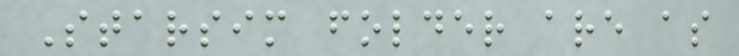Starsim folder are as
